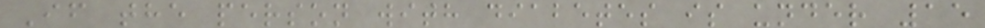If the person with diabetes is under 15
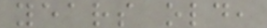years old,
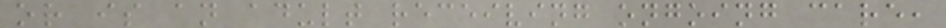or is an adult receiving ongoing care,
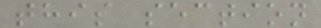this section
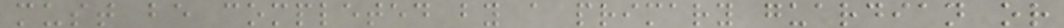must be completed by a primary guardian or
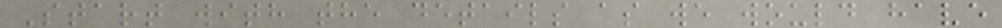Start with the details as we would have
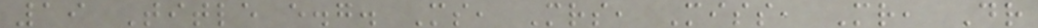19 Title e.g. Ms, Mrs, Miss, Mr, Dr
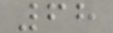68
